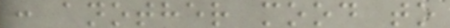: another mood to
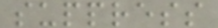suppress
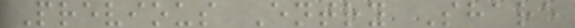Previous Entry Share
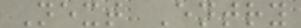Next Entry
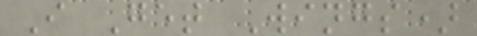I Get Wings)
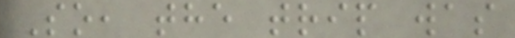So, the trip was
